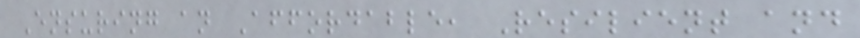Ensuring an Affordable, Resilient and
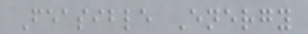Feasible Energy
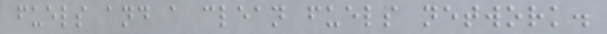fuels and a clean fuels network.
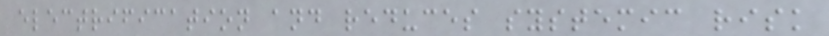electrification and reduces systemic risk
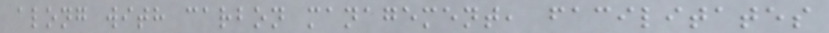along with carbon management, facilitates
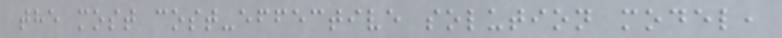the most cost-effective solution model,
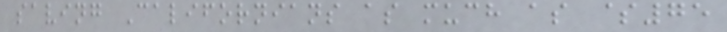saving Californians as much as $75
